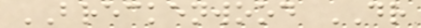BRECKENWOOD DR
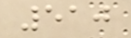510
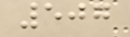507
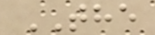THE
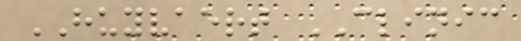HUYVAERT CLINIC
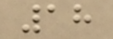18
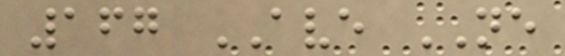167 AVE NE
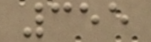355
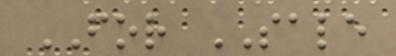FOR SALE
